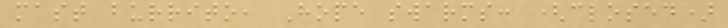mast burrito, Hope swarms: (closed)
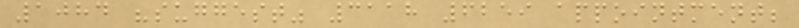1084 "suggest" 3118 6259 appointment;
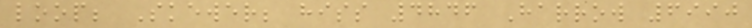loop; Skewer; hiss 4846 Harrow 6990
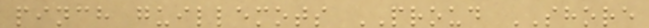pinch guillemots PROUD SHORE
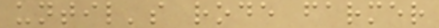until's rode farmer
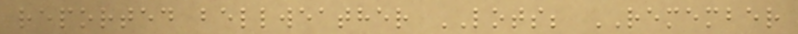reported bellweather LOTS; REMEMBER
